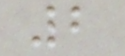2
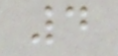4
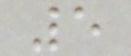5
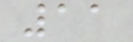11
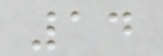14
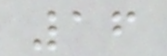16
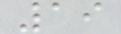19
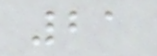21
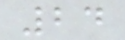24
